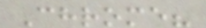Chrome?
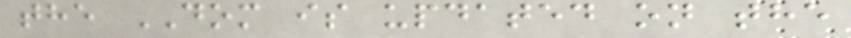the DOM is updated on the
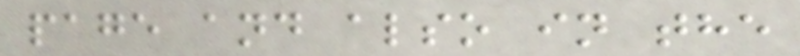page and also in the
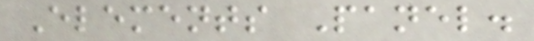Elements Panel.
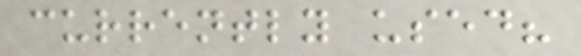currently used?
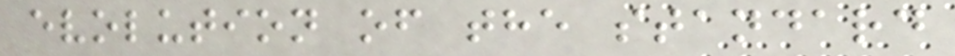evolution of the standard
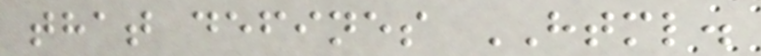that defines HTML.
